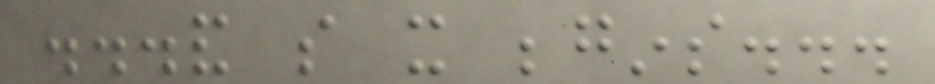...and so it begins...
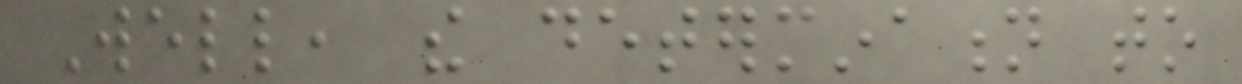Well, the determination to
